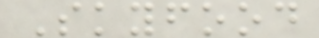Skyfood
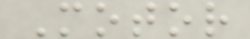Motor
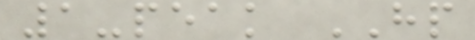1-peak HP
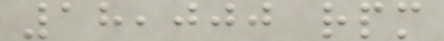18,000 rpm
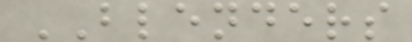BLENDERS
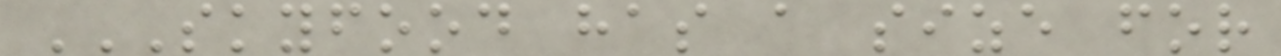SKYFOOD HAS A SIZE FOR
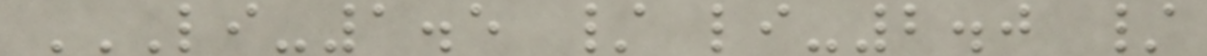LI-1.5 / LI-2.0 /
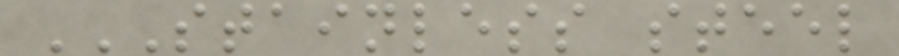STAINLESS STEEL
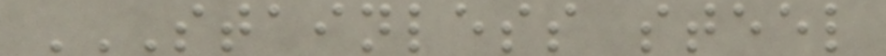STAINLESS STEEL
